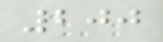200
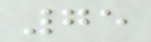75
